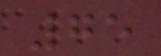75
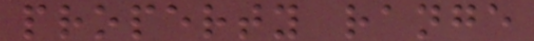property range
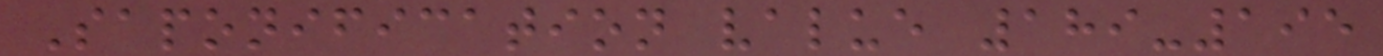Saponification value 189-195
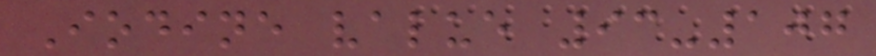Iodine value 93-107
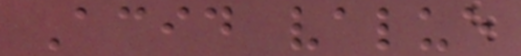Acid value
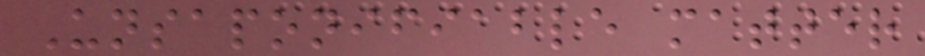Unsaponifiable matter
